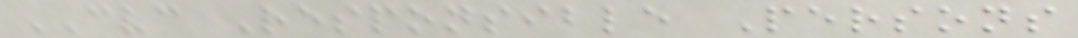CVC Responsible Persons
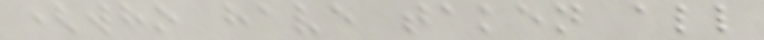(who have taken all
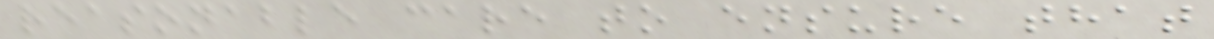reasonable care to ensure that
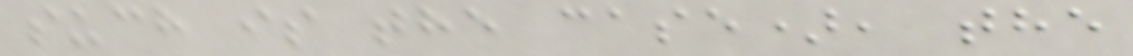such is the case), the
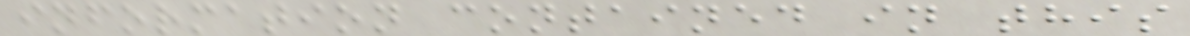information contained in this
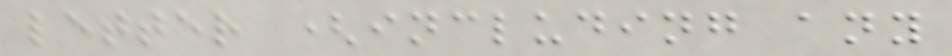letter (including any
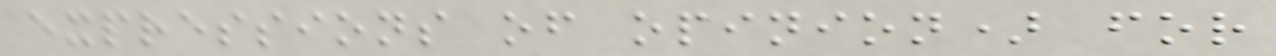expressions of opinion) for
